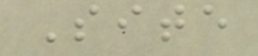Site
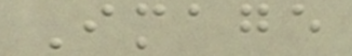Image
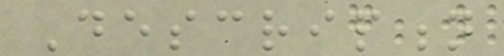Description
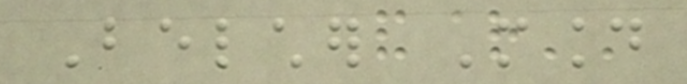Belcher Mound
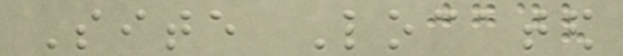Site Located
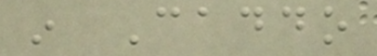in Caddo
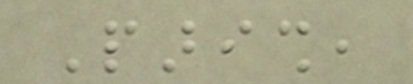Parish,
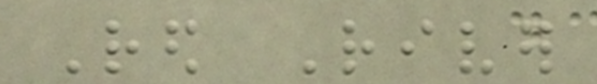Red River
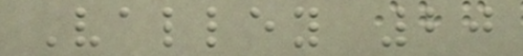Valley 20
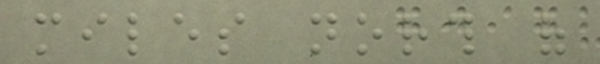miles north of
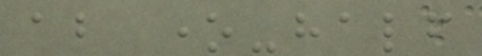about one-half
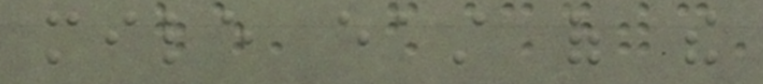mile east of the
